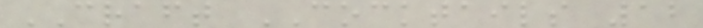CRAFT COCKTAILS 12
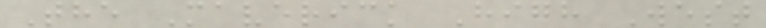The Maverick High West
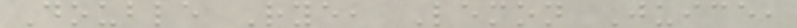Double Rye, Lemon Juice,
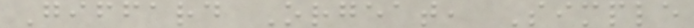Giffard Orgeat, Simple
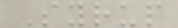Syrup
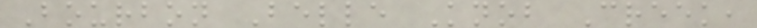Bourbon Belle Knob Creek,
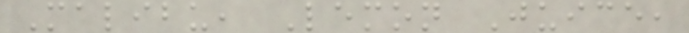Malibu, Lemon Juice,
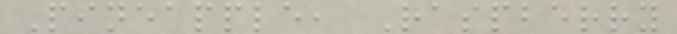Pineapple, Raspberry
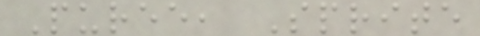Puree, Sprite
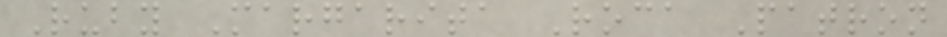Ruby Margarita Roca Patron
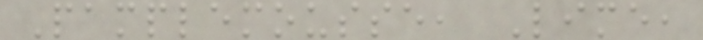Pamplemousse, Lime,
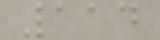114
